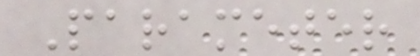Parameter
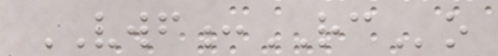VWF:RCo
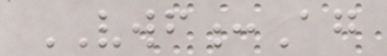VWF:Ag
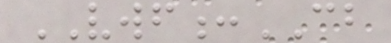VWF:CB
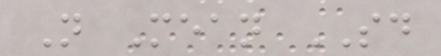N Mean SD
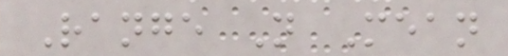Range N Mean
